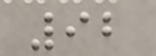92
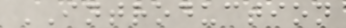INTRODUCTION
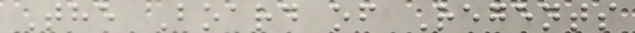The Board of Regents
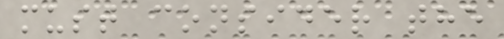must consider the
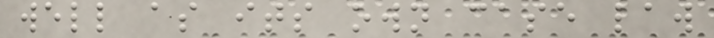well as its own case law
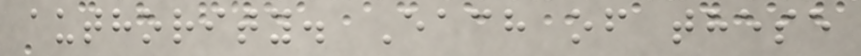authority. Each of these
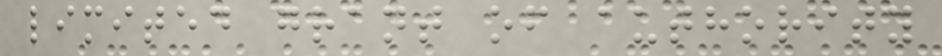limited grant of authority
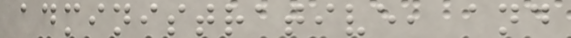administrative, and
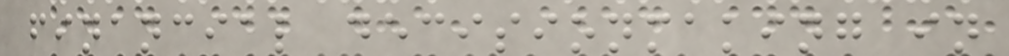financial decisionmaking in
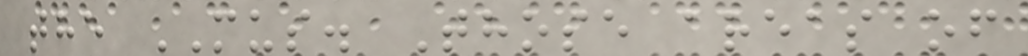the MUS. Those areas of
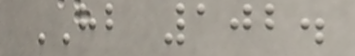HB 102.
